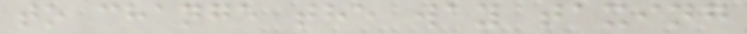to change the way taxing
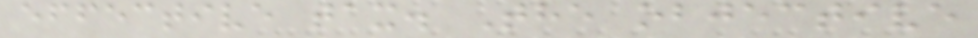effective tax. The objective
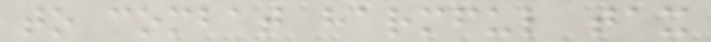to combat harmful tax
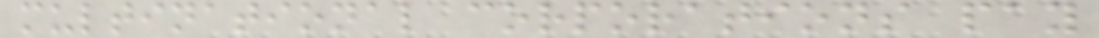multinational corporations pay
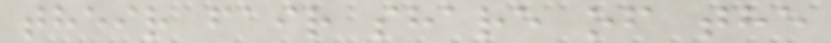their fair share of the
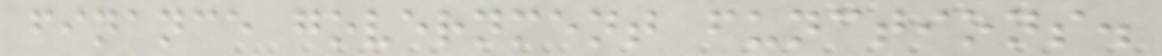finance government functions.
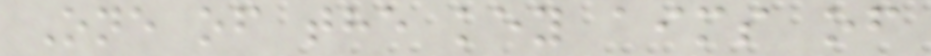One of the key aims of
